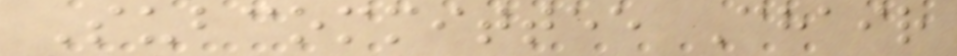Subcommittee Chair
